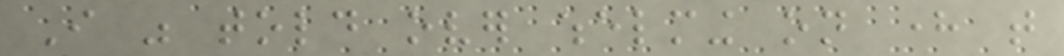I was told over whelming on here that
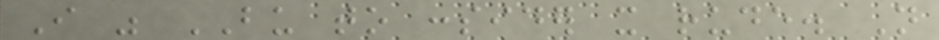I was BU to consider it rude. Not
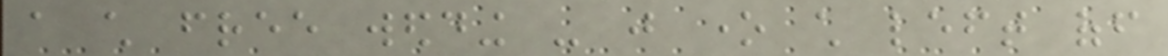a child free wedding - just one child left off
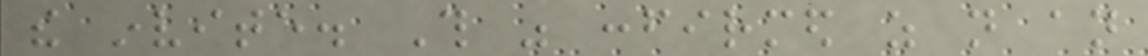the invite. This was confirmed as not an
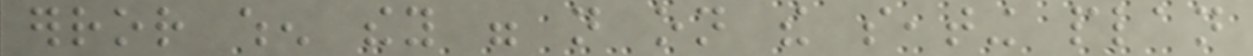error when they were not on the seating plan
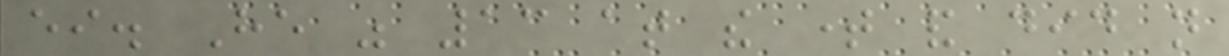either. He was 13 at the time and did not
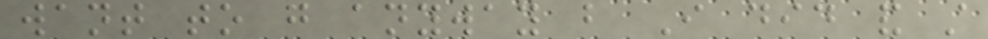want to go anyway but I did and still
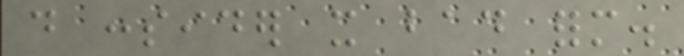do consider it bad form.
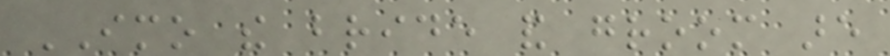IMO the bride and groom are
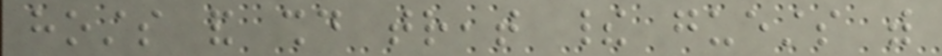hosts and should treat their guests with
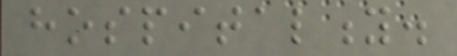hospitality.
